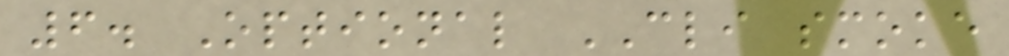6. Optional CLI smoke
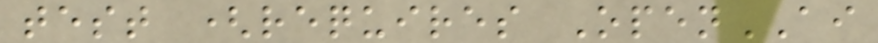test (requires OpenAI
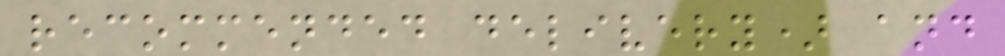recommended delivery) and
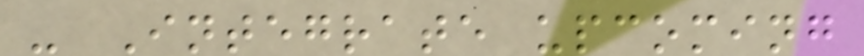- Integrate upcoming
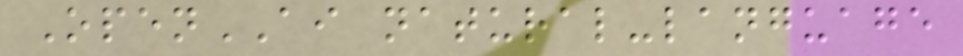OpenAI natural-language
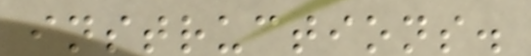instructions.
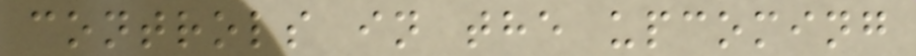controls in the upcoming
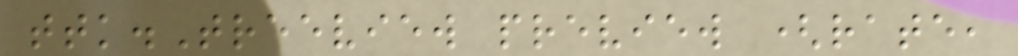ttk.Treeview preview (rate,
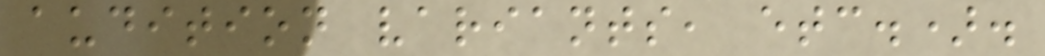audition variants, etc.).
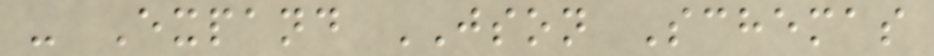- Expand JSON Schemas
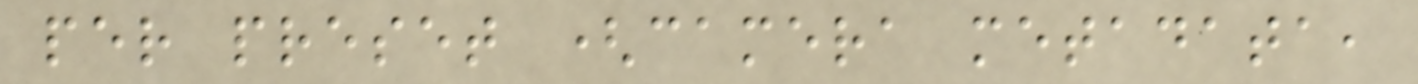per preset (camera metadata,
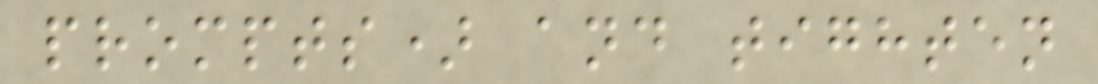prompts) and tighten
